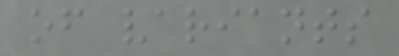of variants
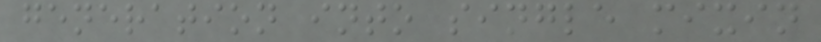generation into single mixin
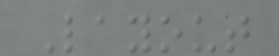Layout
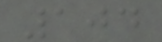104
